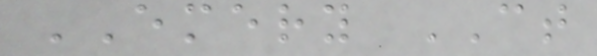EMERY CT
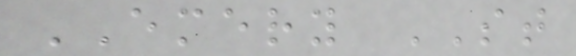EMERY ST
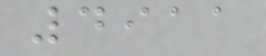4911
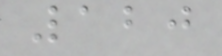120
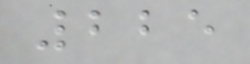225
